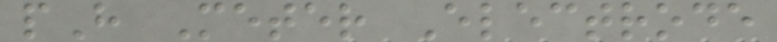pH Meter Electrode
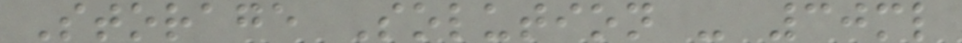Storage Solution - 30ml
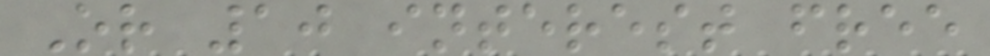Or 10 interest free
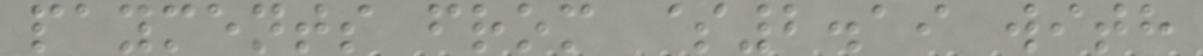payments from $2.19 with
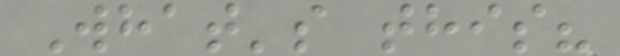What's this?
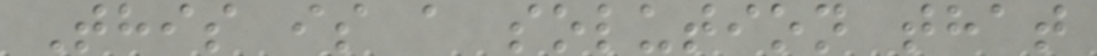This is a solution that
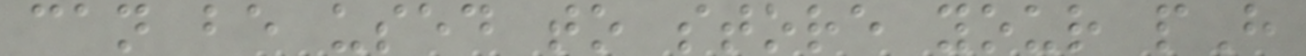can be used to store your pH
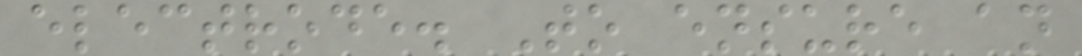electrode. To ensure an
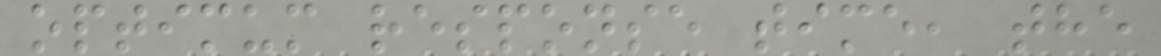optimum response time, the
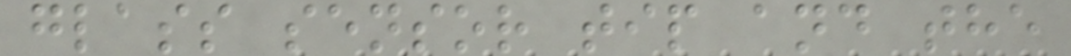glass sensor tip and the
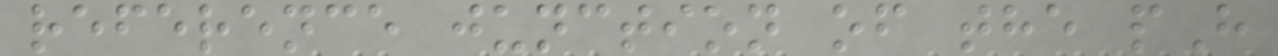reference junction of the pH
